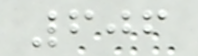606
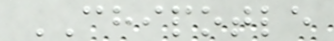CHIPOTLE
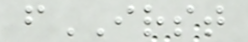fIRST
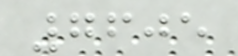7605
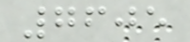7605
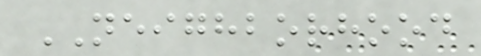NEIGHBORHOOD
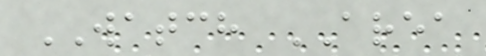WATCH AREA
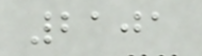2101
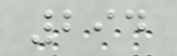294
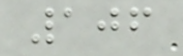106
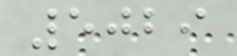5029
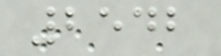2542
